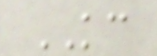KC
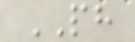PH
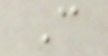C
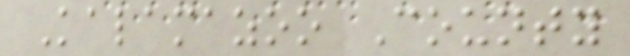Kalamazoo County
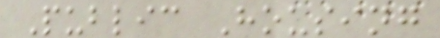Public Housing
